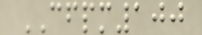CFPM100
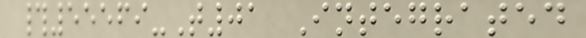#55569-T01 Integrated
